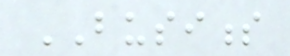BUSINESS
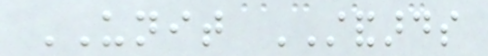UNIT STANDARDS
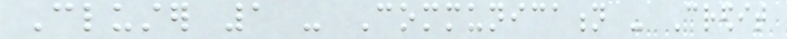Cluster 1 - Communication - Credit
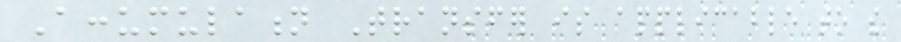Accumulation Transfer is applicable to the
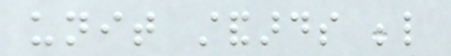unit standards below
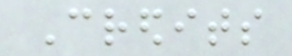Credits
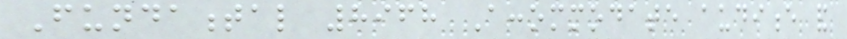Fundamental 8968 Accommodate audience and
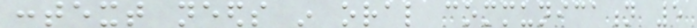context needs in oral communication 5
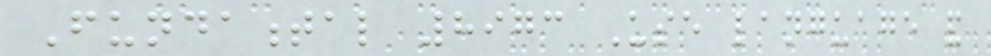Fundamental 8973 Use language and
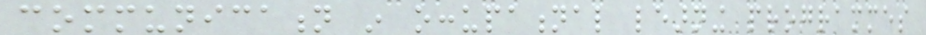communication in occupational learning programmes
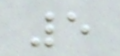5
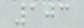103
